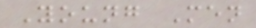Young Men
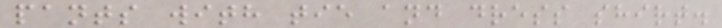pants with tie and dress shirt.
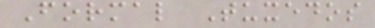Formal Tuxedos
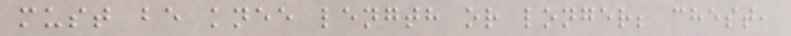must be knee length or longer; chest,
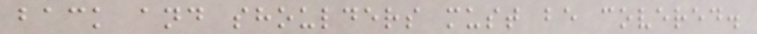back and shoulders must be covered.
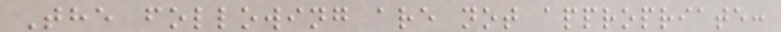The following are not appropriate:
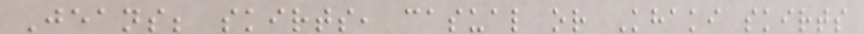Jeans; skirts, casual or Khaki skirts
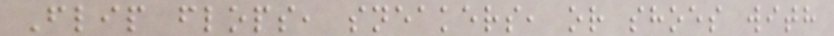Flip flops, sneakers, or shoes with
